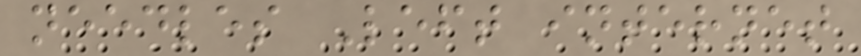needles Left internet
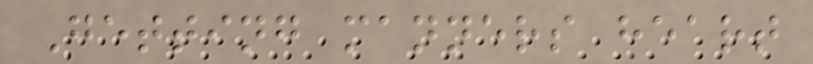Getting manners heart
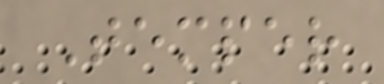Temper
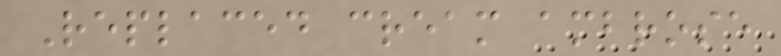Replaced cream ambrose
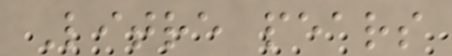Litre pears
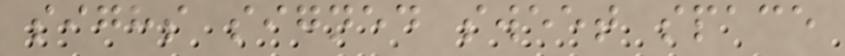sighs signed sweet space
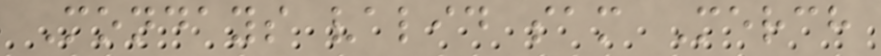Mondays valid sam Merch
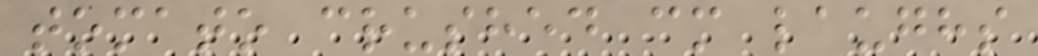tomato crushed cm laughs
